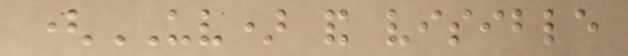(UV) and visible
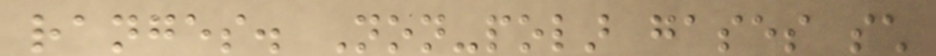ranges. Non-polar gases such
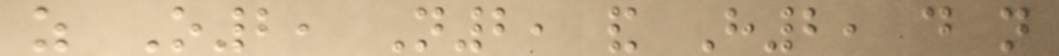as O2, N2, and H2, do not
